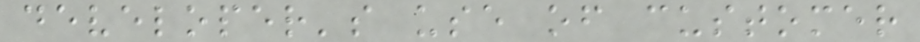developer's use of customer
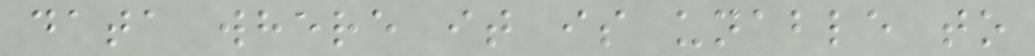data where it is unable to
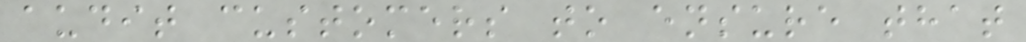audit customers to ensure that
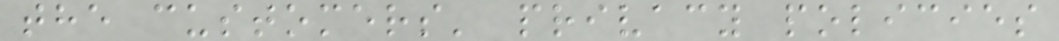the customers' privacy policies
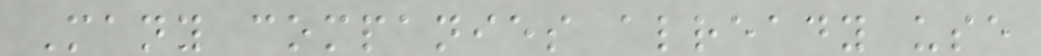Many companies already use
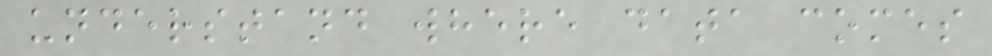understand where data comes
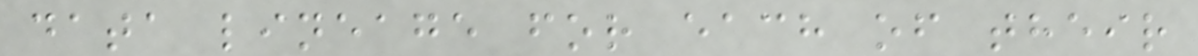data lineage for each of their
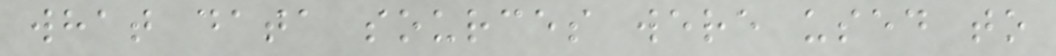what data sources were used to
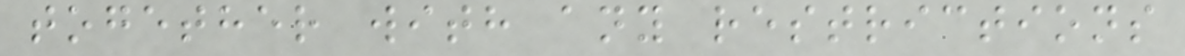together with any restrictions
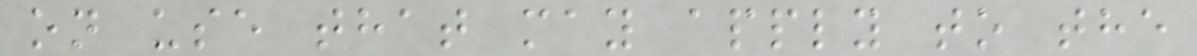on use that may apply to the
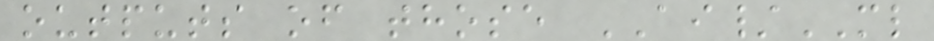outputs of those AI/ML
